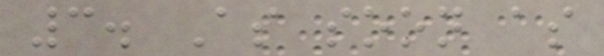3. As soon as
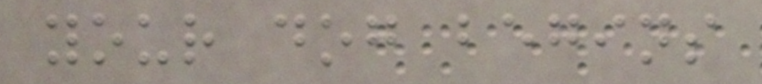your dog begins
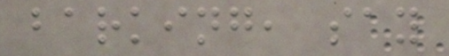barking, say
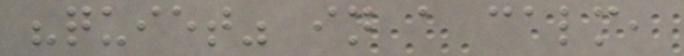"quiet" in a calm,
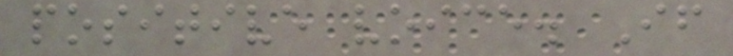positive voice. If
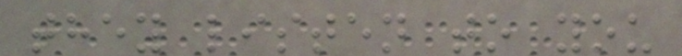they listen to you
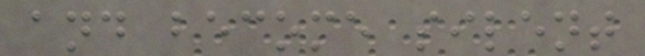and become silent
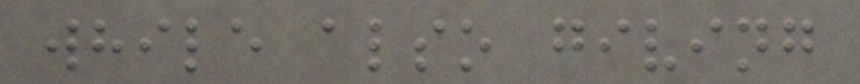while also giving
